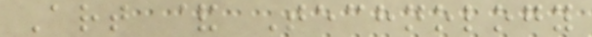Art & Technology
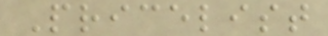Pricelist
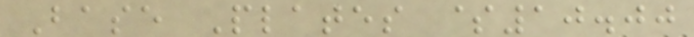Base Plates $10.00
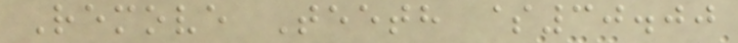Remove Teeth $30.00
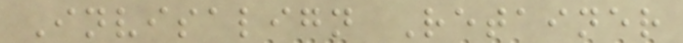Invisalign Retainer
